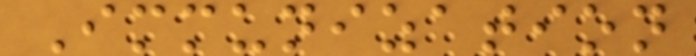Immunization
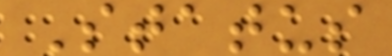Status
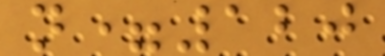n=120
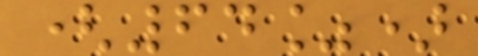(64%)
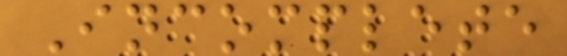Incomplete
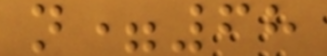n=68
